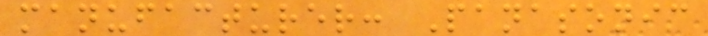manufacturer: Panasonic
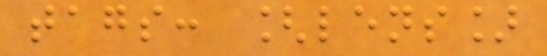tags: [lens]
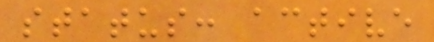status: active
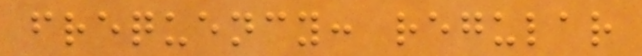frequency: regular
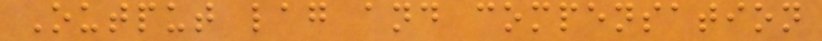Output lag and compensation
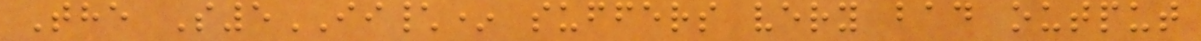The S5II\* suffers very bad output
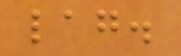lag.
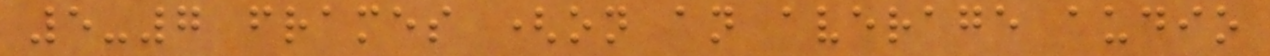5-7 frames (on an average audio
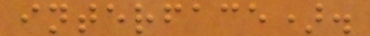interface).
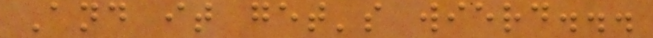And it get's wierd...
